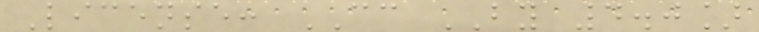License: CC BY 4.0]
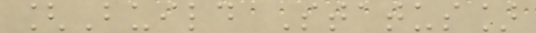[Build Status]
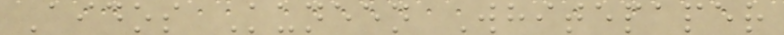Aidos Kuneen Whitepaper
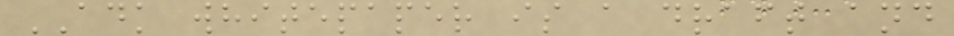ADK whitepaper is a draft and
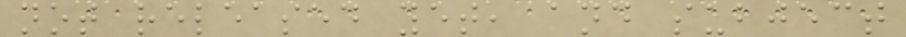not released yet, and subject
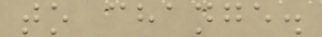to change.
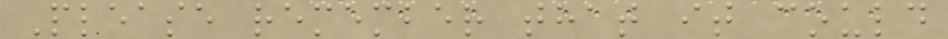Please remember that it could
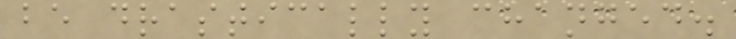be drastically changed.
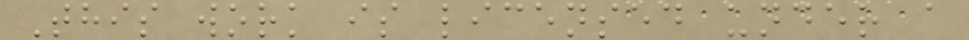This work is licensed under a
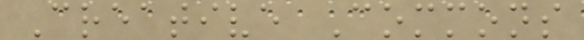Creative Commons
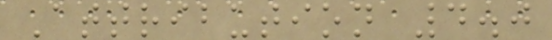Attribution 4.0
